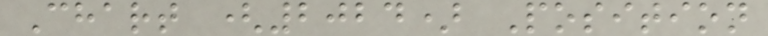Chart (2024) Position
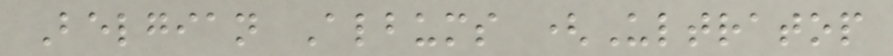Belgian Albums (Ultratop
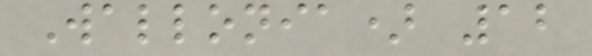Wallonia) 12
